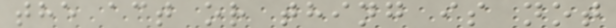the act or thing is not
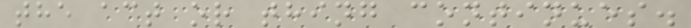the act or thing continues.
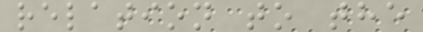relation to the
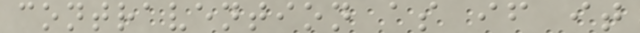contravention as if it
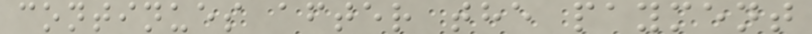continues after the payment
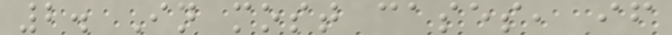2. In most cases, if
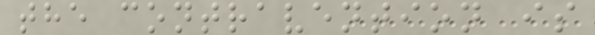the contravention is
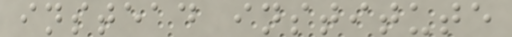instead institute
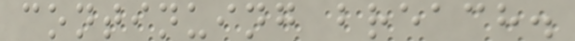continuing breach.
